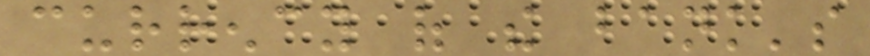currency of the bank's
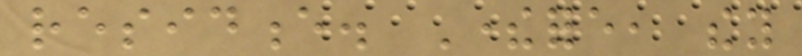residence. Therefore, they
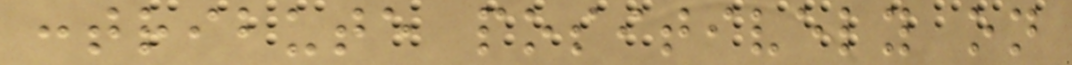contribute positively on
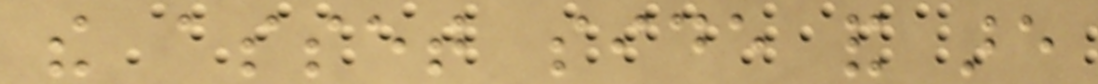the asset side and are
